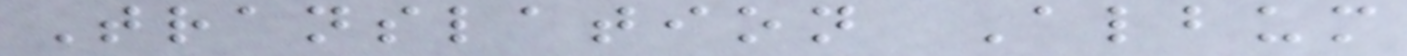Translation Album
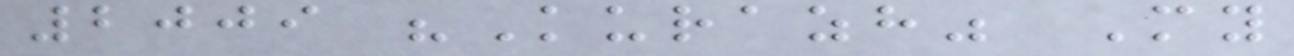2009 "Kurazh" My
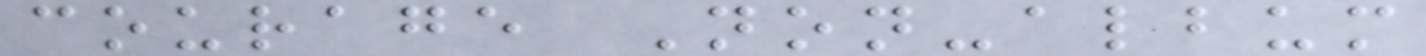courage Non-album
